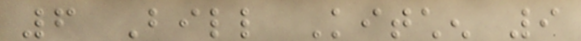6 Bill Kitchen 9
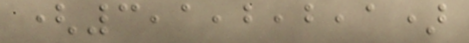(3,1,2,2,1)
